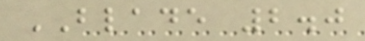BLADE 2.0
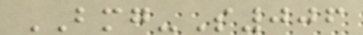BMG-S006
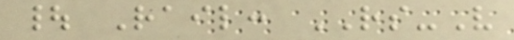| Rail: RS-V
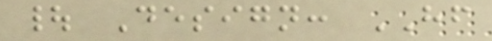| Design: HF
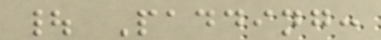| Padding:
